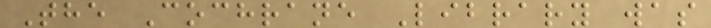The Cochrane Library was
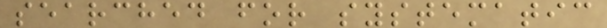searched for systematic
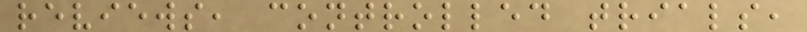reviews, controlled trials,
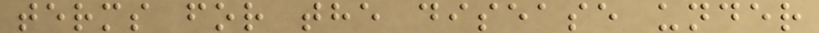terms for the disease under
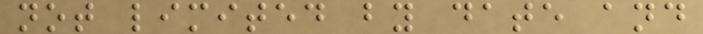not limited by date and
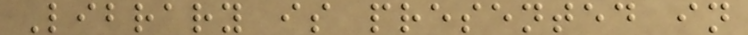Library is presented in
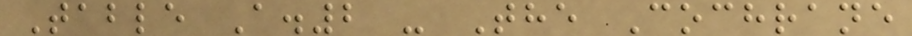Table A.2 - The Cochrane
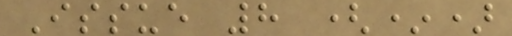Issue 8 (*)
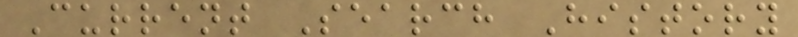Current Search History
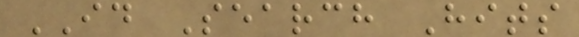ID Search Hits
